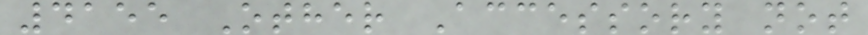4155 Other Accessory not
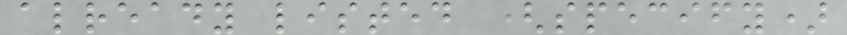already listed (specify)
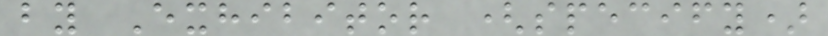by Exhibitor (specify)
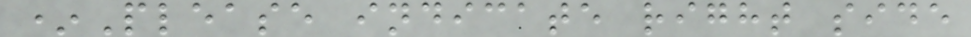*Please indicate right side
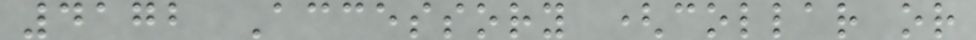4172 Accessory (collar or
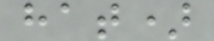hat)
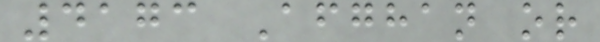4173 Afghan or
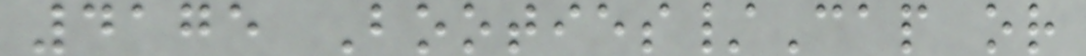4175 Booties/Cap or
